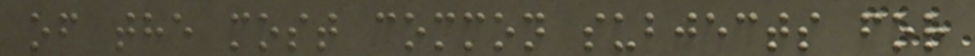of the most common subjects for
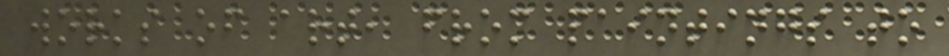works of art, from paintings to
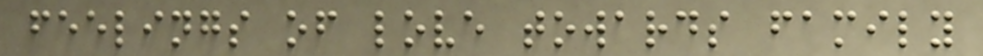feelings of love towards family
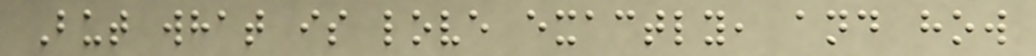But what is love exactly, and how
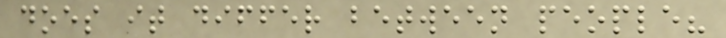does it differ between people?
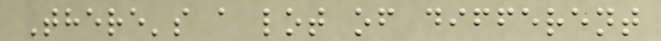There's a lot of different
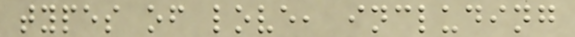types of love, including
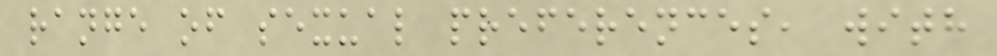range of sexual preferences, with
